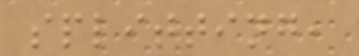splitting,
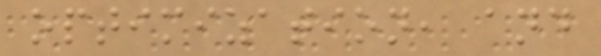optimization, and
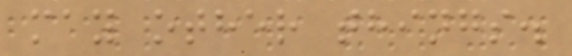may other things.
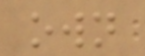own
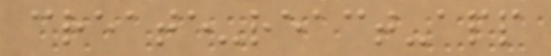create-react-app
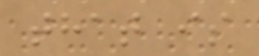that is
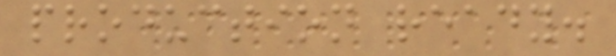production ready.
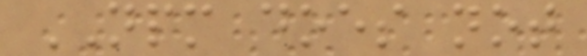NPM does not
